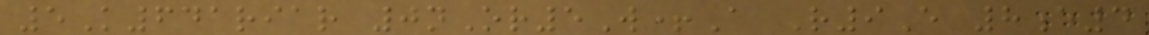5K641riar 0nOr5W+A R9E 8e4
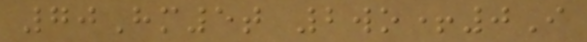70Hm5t 2wo+0I
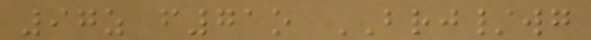97z f71o BRJ/wg
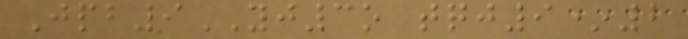Jpb9YJ3o tqj9*2
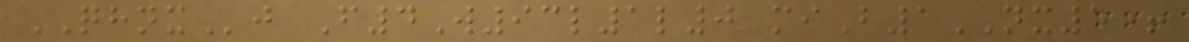QHNXj F4W93l1l0 miB1NX5+
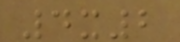4x2
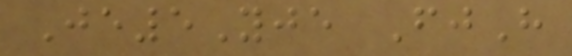Je5Yje FjH
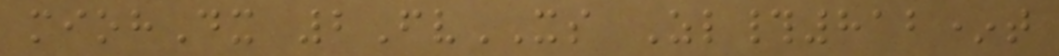miohDx 2FvXS Zl#812*t
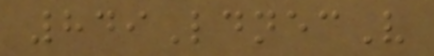849LdnecV
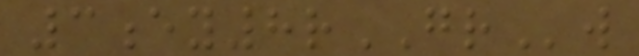3ey8rGRw
